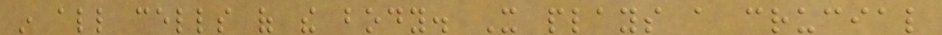in all cells of the body. It plays a crucial
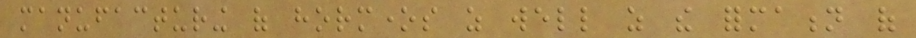manufacturing of hormones as well as the formation of
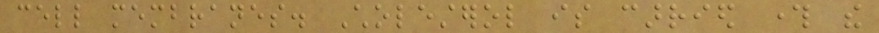cell membranes. Cholesterol is carried through the
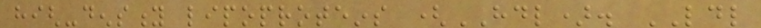high-density lipoproteins (HDL). LDL
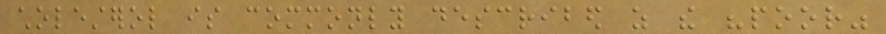cholesterol is commonly described as the "poor"
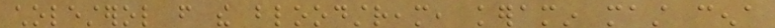cholesterol from the bloodstream, keramin mast cena
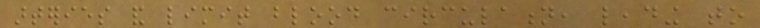arteries and limit blood circulation, leading to
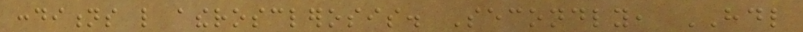conditions like atherosclerosis. Secondly, HDL
